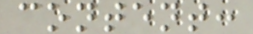content:
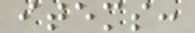items:
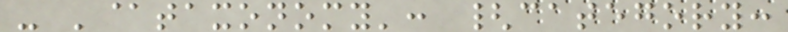- '@taxonomy': {category:
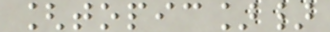[topic]}
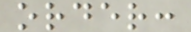order:
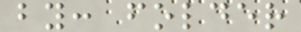by: folder
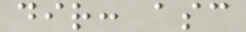dir: asc
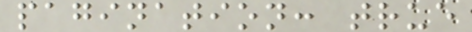pagination: true
